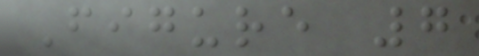Figure 7
